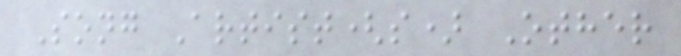Song Artist(s) Other
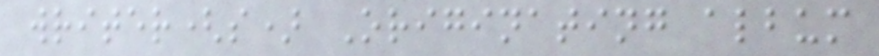writer(s) Originating album
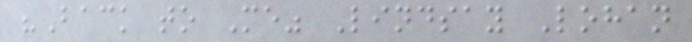"Back to Me" Lindsay Lohan
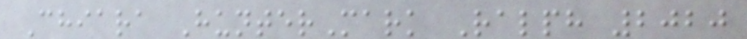Chiara HunterMark Ralph 2020
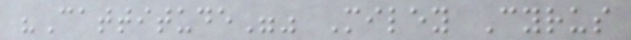"Cattitude"" Miley Cyrus
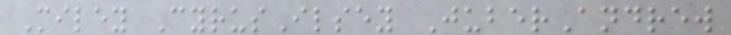Miley CyrusIlsey JuberAndrew
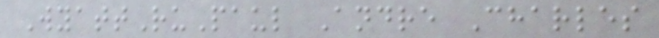WyattRuPaul Andre Charles
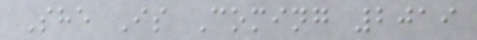She Is Coming 2019
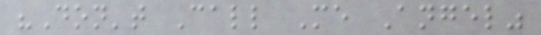"Don't Call Me Angel"
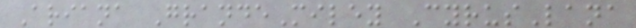Ariana GrandeMiley CyrusLana
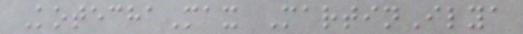KotechaMax MartinIlya
